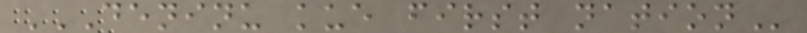DENINU KUE FIRST NATION
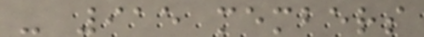- 915 members
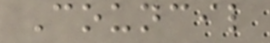Council
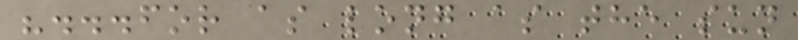"...for as long as the sun
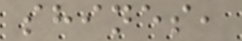shines,
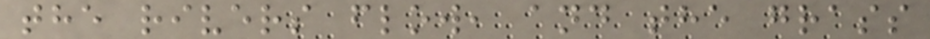the rivers flow, and the grass
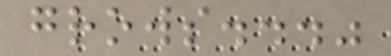grows..."
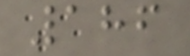186
